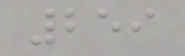259
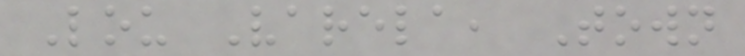Lou Varela, Town
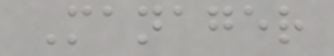Manager
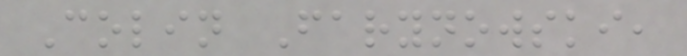Colin Farynowski,
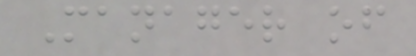Manager of
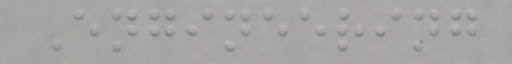Engineering
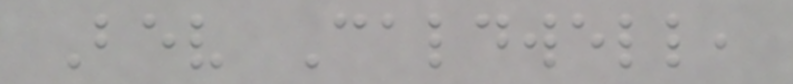Bev Caldwell,
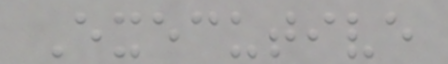Executive
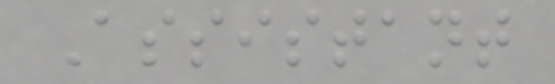Assistant
